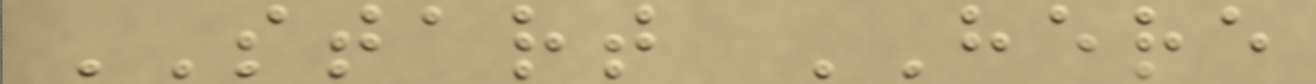START HERE
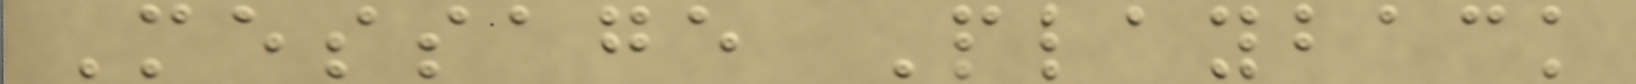Message Playback
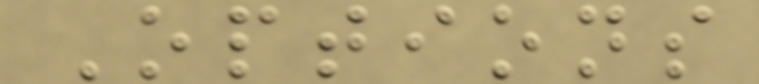Options
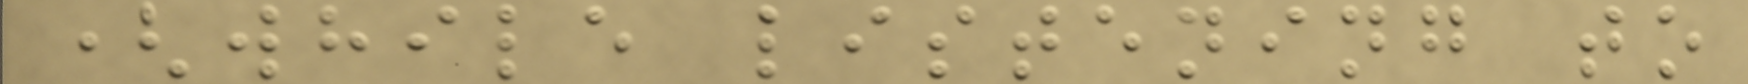(while listening to
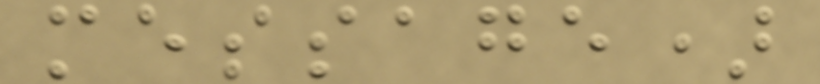message)
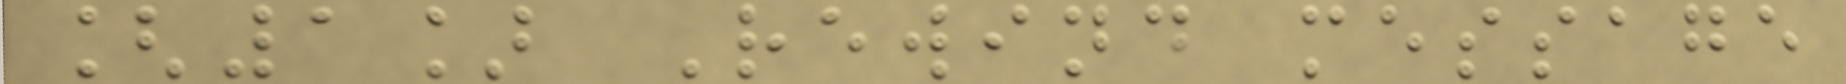[1] Rewind message
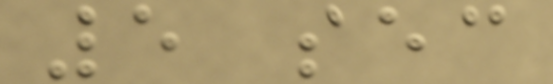5 sec
